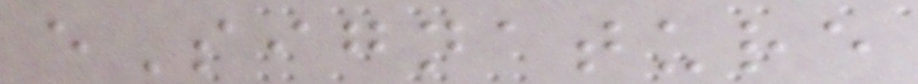eSignature
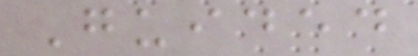Guided
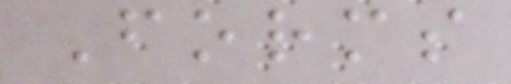Forms
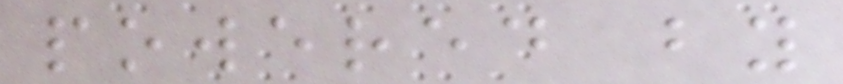powered by
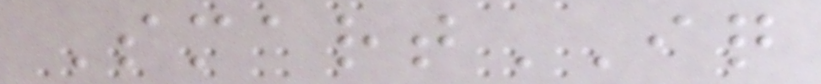SmartIQ
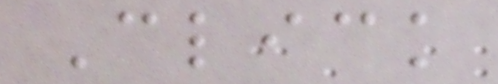Click
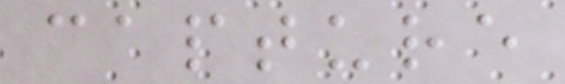capture
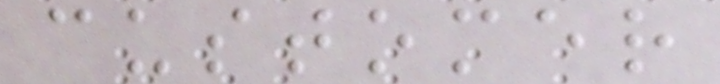customer
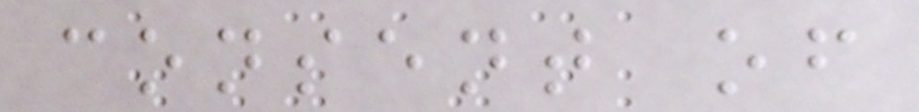consent of
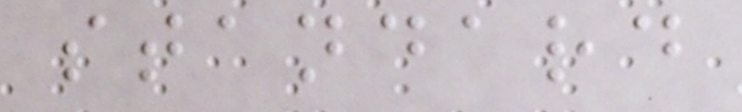standard
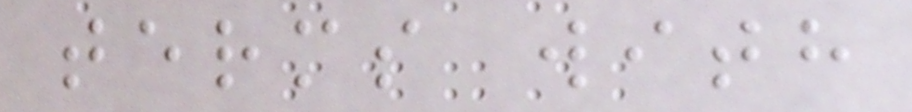terms with
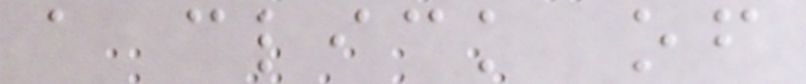a click of
